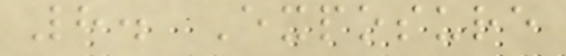8. Exposure
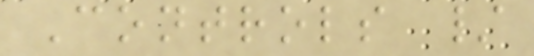Controls /
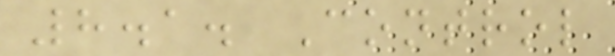8.1. Control
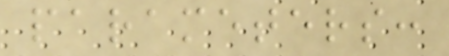parameters:
